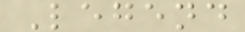Legend
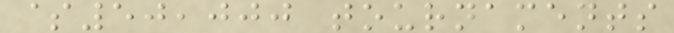$50,000 tournaments
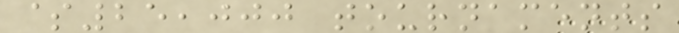$25,000 tournaments
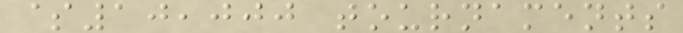$10,000 tournaments
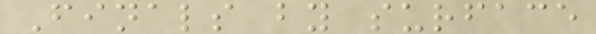Finals by surface
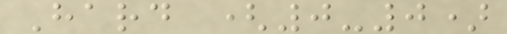Hard (0-0)
